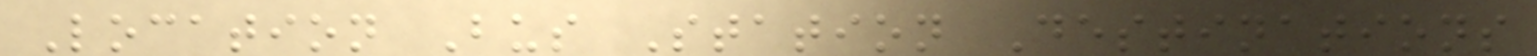Location Bus Station Destinations
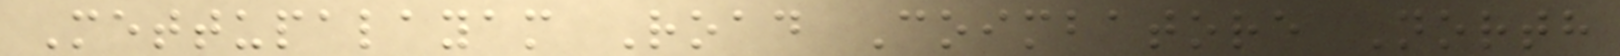Mettupalayam Road Coimbatore North
